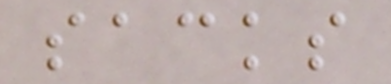sacks
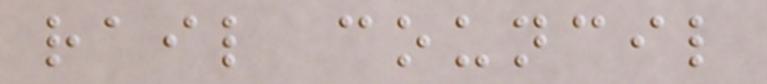rail council
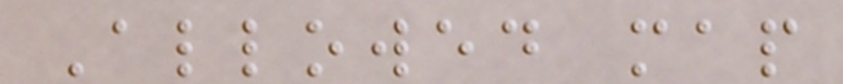Allowed map
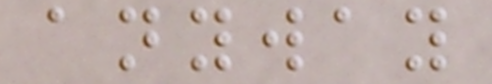anyway
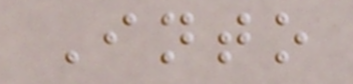Into
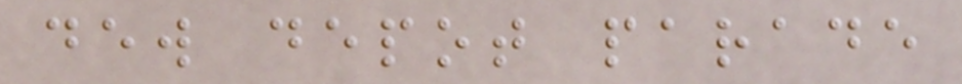dew depot parade
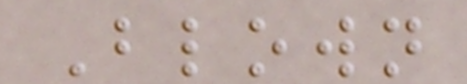Blown
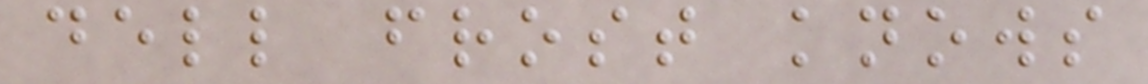dell frost knows
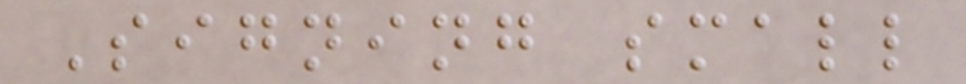Signing small
